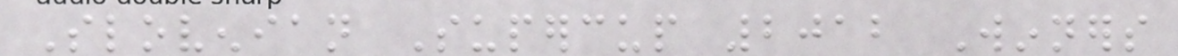Slovenian Supercup 2012 Winners
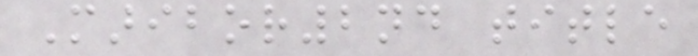Maribor2nd title
